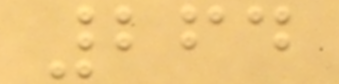264
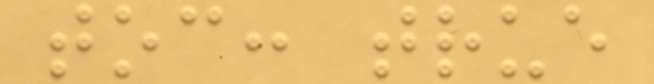toc: true
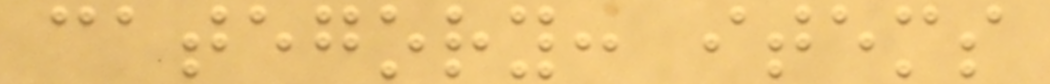category: items
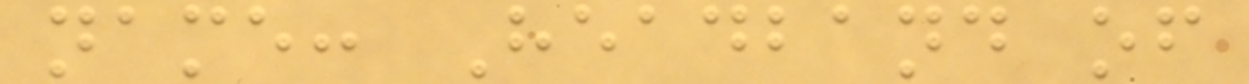name: Headband of
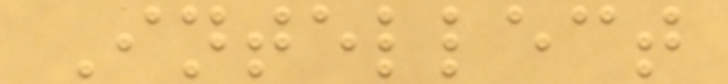Intellect
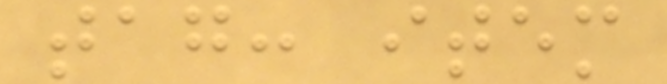tag: item
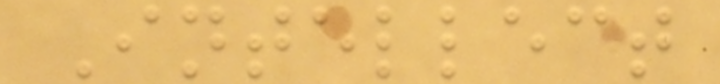Intellect
